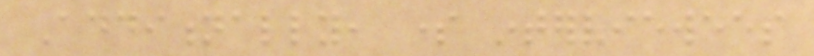Additionally, some interviewees
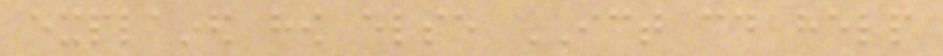explained how else ICT could help
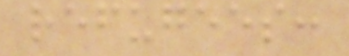refugees:
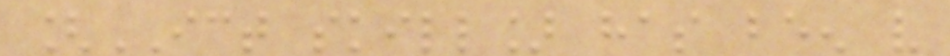[ICT skill] has been very
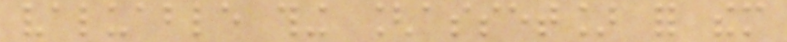valuable thing [asset] for them
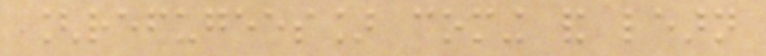[refugees] coming and learn
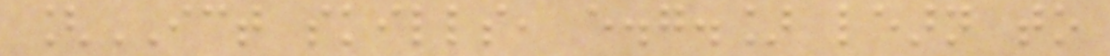[ICT skills, e.g.] learn to
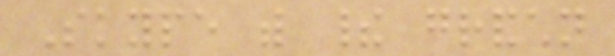Skype with their grandchildren
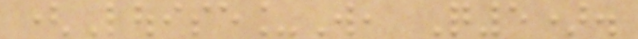(Louise_W, Q5).
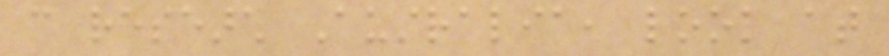can research Australia, look at
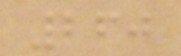260
